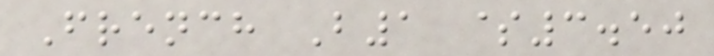French B1 $3.50
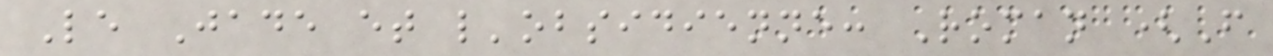Le Jade et l'obsidienne: Roman (F
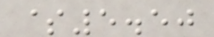$5.50
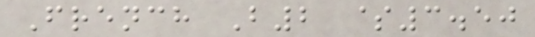French B2 $3.50
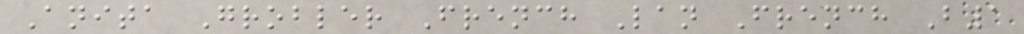Anita Grobler French Lan French B1
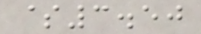$3.50
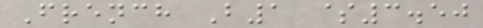French B1 $3.50
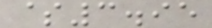$3.95
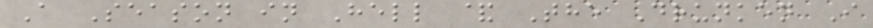A Season in Hell & The Drunken I
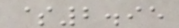$2.95
